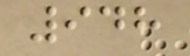948
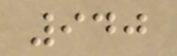940
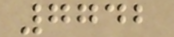7742
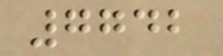7742
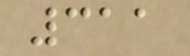311
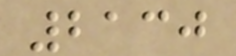2130
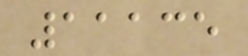11135
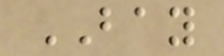BAY
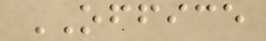OFFICE
